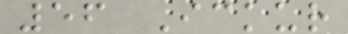56 Ickur
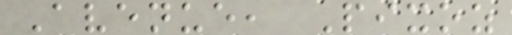Avenue, Pixoz
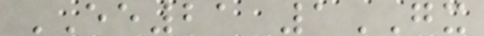EE21 1GX
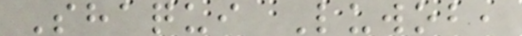Shaqui Luwob,
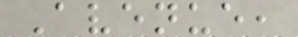Avenue,
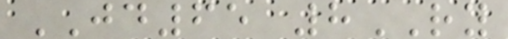JD65 8RY
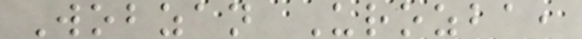Wobzan Urozba,
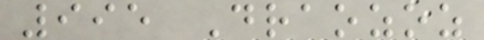995 Draozoz
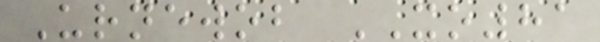Urnewob XO81
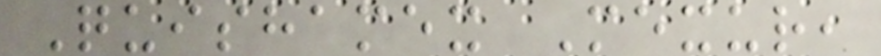Quishamex Mexur,
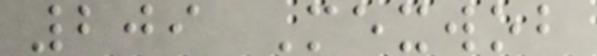209 Mexwob
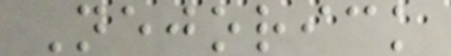Nejorick
